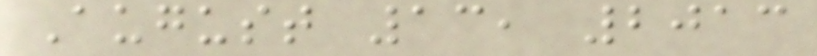August 13, 2013
